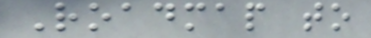Roadmap to
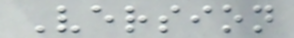Version
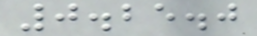0.25.0
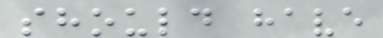should have
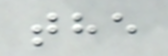the
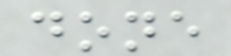done
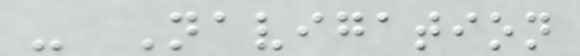- Navigation
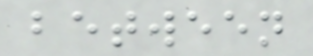between
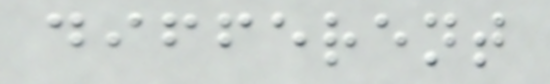different
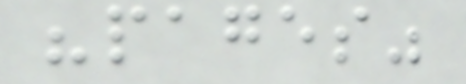"pages"
